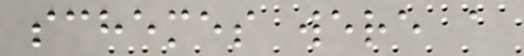schemes were a
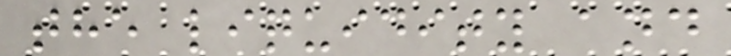the liquidity and
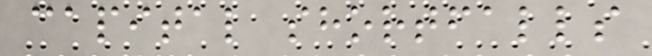capital shortfalls
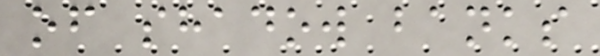of shadow banks
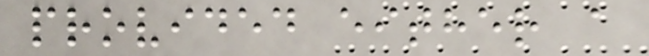provided either a
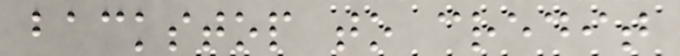backstop to credit
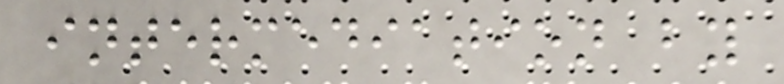intermediation by
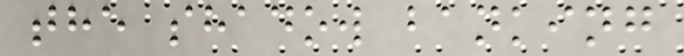the shadow banking
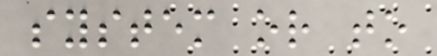system or to
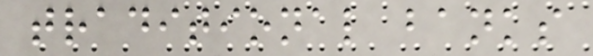traditional banks
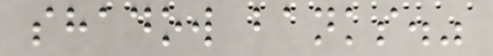shadow banks."
